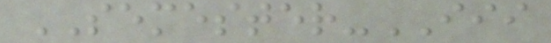SEMESTER-III
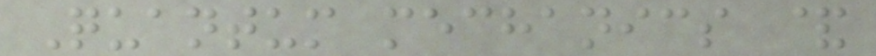Quantum mechanics &
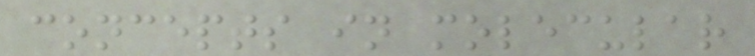concepts in molecular
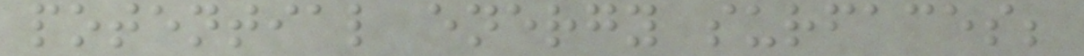potential energy surfaces;
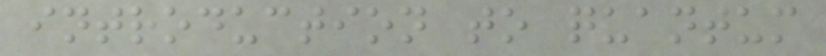introduction to quantum
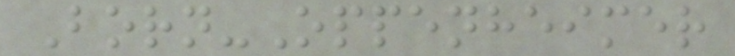Born-Oppenheimer
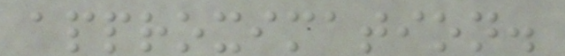approximation.
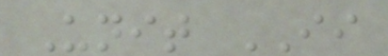Unit II
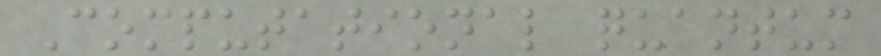Computational quantum
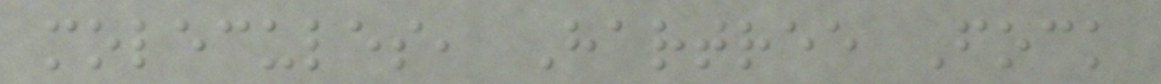molecules, Hartree Fock
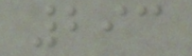293
